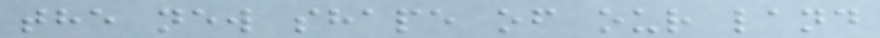the new shape of our land
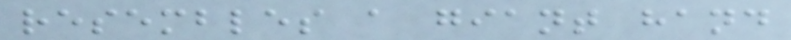resembles a giant hand
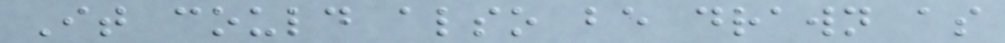It could also be drawn as
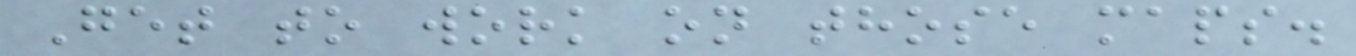Get to work on those maps.
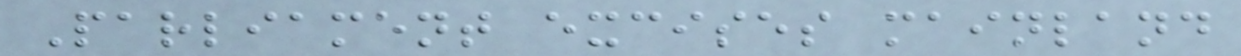Parliament excises mainland
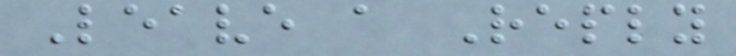Leave a Reply
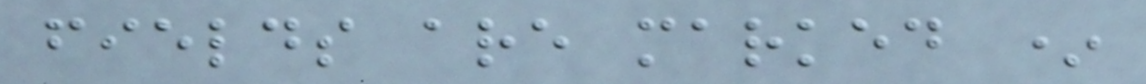fields are marked *
